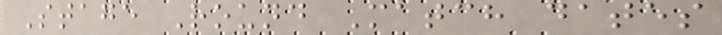Stage Round Match dates
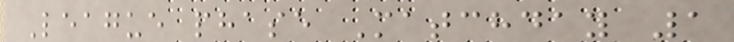League phase Matchday 1
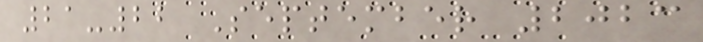21-22 September 2023
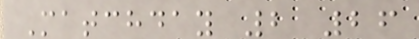Matchday 2 26
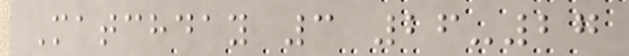Matchday 3 26-27
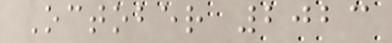October 2023
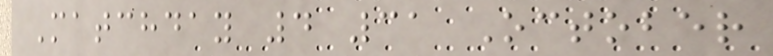Matchday 4 31 October
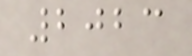2023
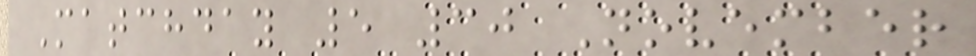Matchday 5 30 November
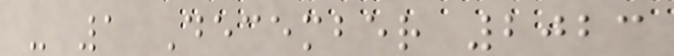- 1 December 2023
